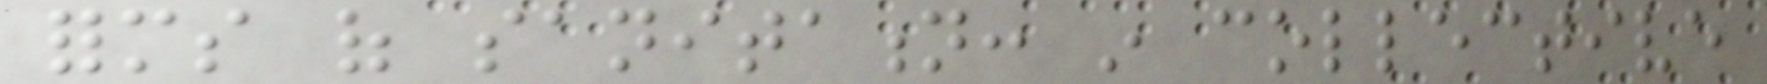forms of sanitation: in collective
